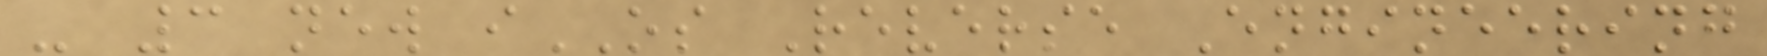- 3 new iOS Reverse Engineering
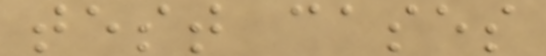test cases
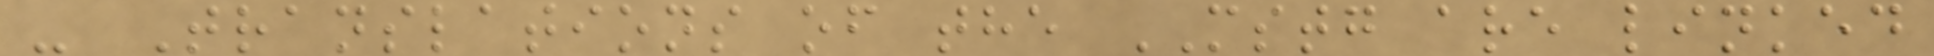- Translations of the MSTG are linked
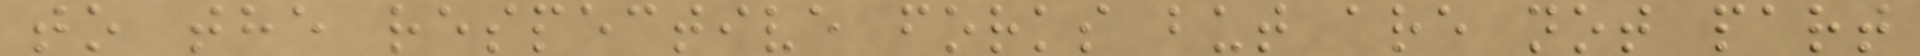to the respective forks but are not part
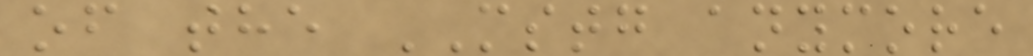of the MSTG anymore
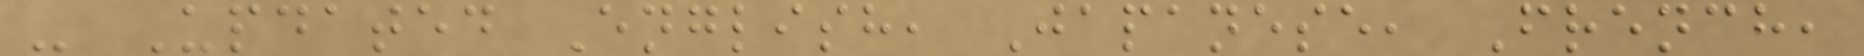- Updated English, Japanese, French,
